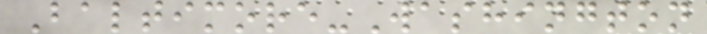Baltimore-Washington
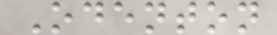Odenton
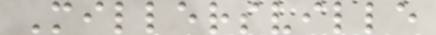Millersville
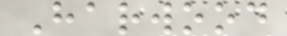Harwood
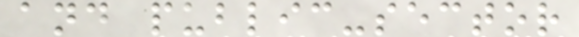and public-sector
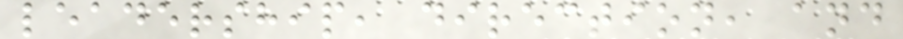leadership, direction, and
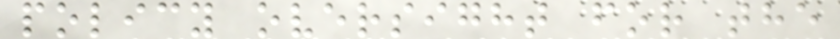policy oversight for the
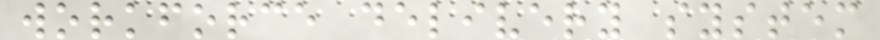workforce delivery system
